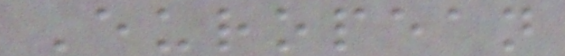European
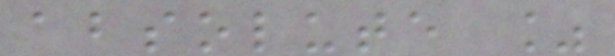absolute %
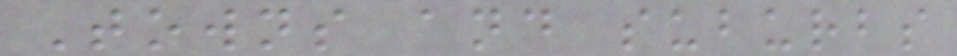Towns and suburbs
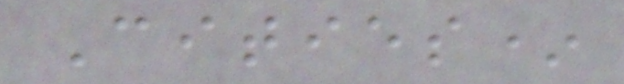Cities*
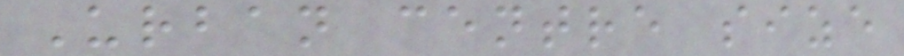Urban centre size
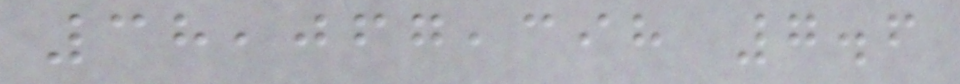38,067,398 7.6
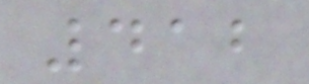412
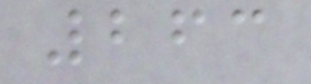263
